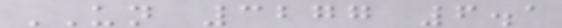UN 3277 6.1
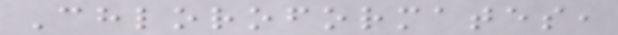Chloroformates,
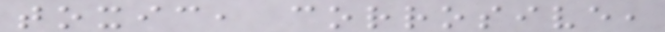toxic, corrosive,
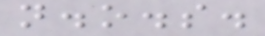n.o.s.
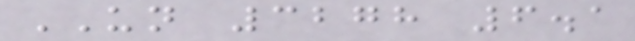UN 3278 6.1
